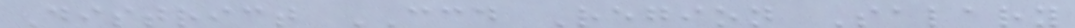District CCD Region Salary
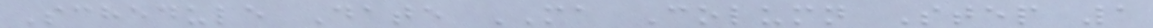Schedule Date MA Column Step 1
